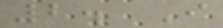2. I
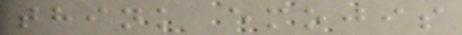think emojis
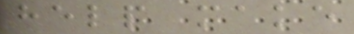help make
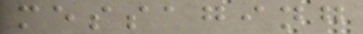messaging
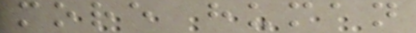more human
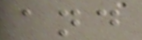and
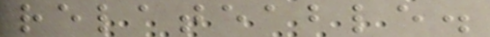relateable.
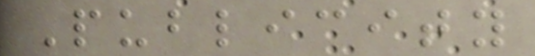Publicity
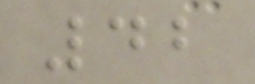42
